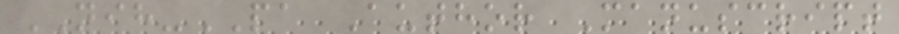NIH-PA Author Manuscript
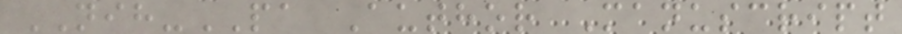NIH-PA Author Manuscript
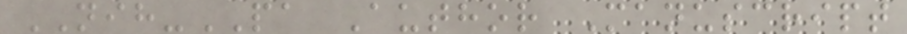NIH-PA Author Manuscript
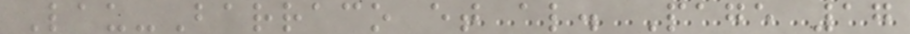Lau-Barraco et al. Page 17
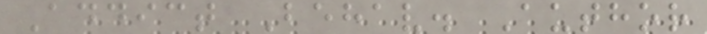Addict Behav. Author
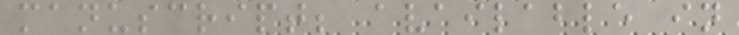manuscript; available in
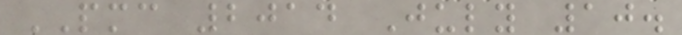PMC 2014 July 10.
